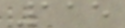115
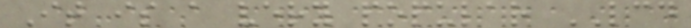It is a very popular LCD
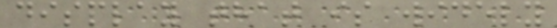display that is widely
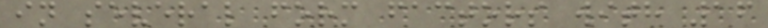in several form factors with 16
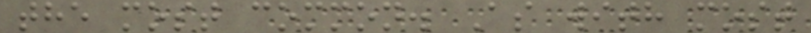the most common. As with most
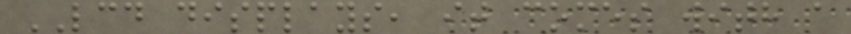LCD displays, it comes with a
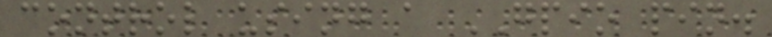control using a GPIO pin.
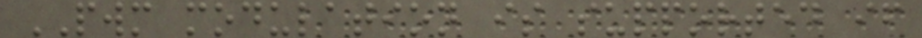PWM modulation is supported if
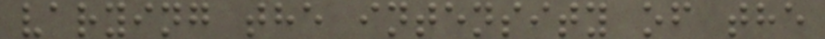varying the intensity of the
